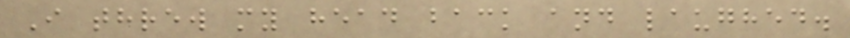I threw my head back and laughed.
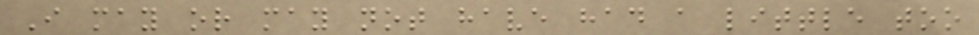I may or may not have had a little too
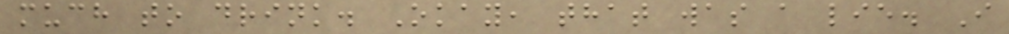much to drink. Okay, that was a lie. I
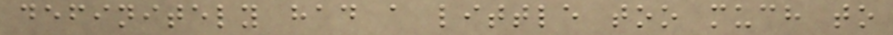definitely had a little too much to
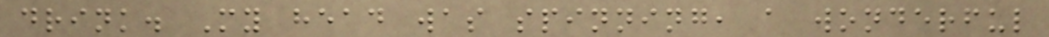drink. My head was spinning, a wonderful
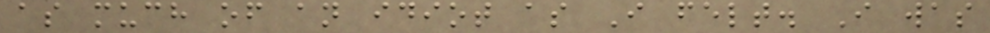as much of an idiot as I felt. I was
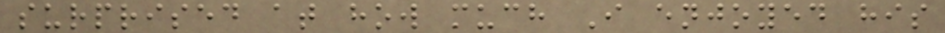surprised at how much I enjoyed his
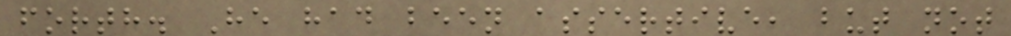forth. He had been assertive, but not
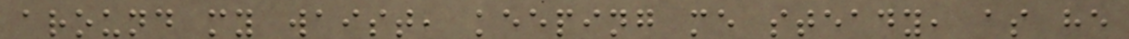around my waist, keeping me steady, as he
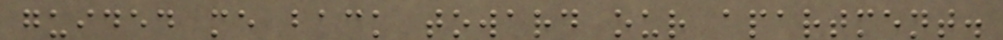guided me back toward our apartment.
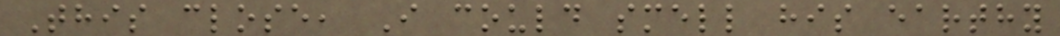This close, I could smell his earthy
